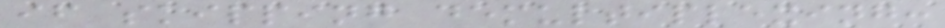if skipping demultiplexing:
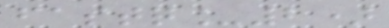fastq_2)
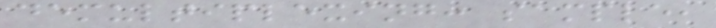demultiplexing: sample,
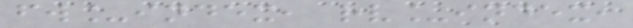fw_index, rv_index,
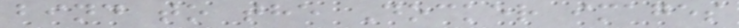bind to the Docker images
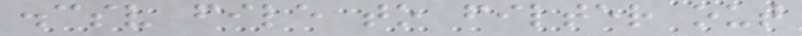.csv file to filter out
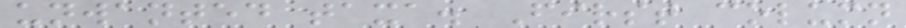unwanted taxa. First column
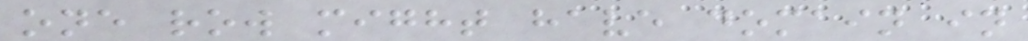one row might have domain in
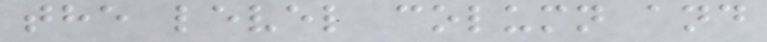the level column and
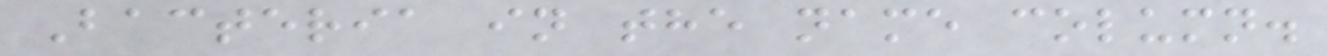Bacteria in the name column.
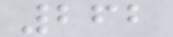262
